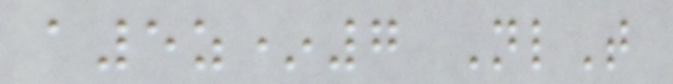a5z*7 NlT
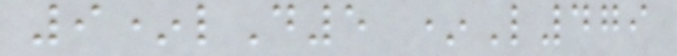9*lD5 *L479
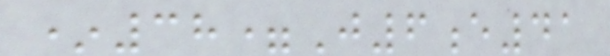*38=J6e41
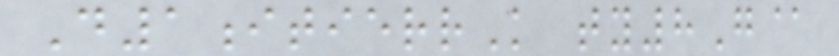D1itierrK ty8G@
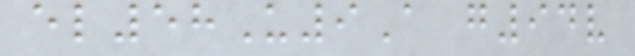el58U9A g94v
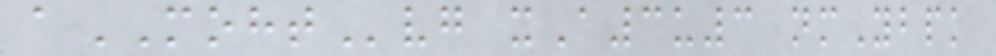aMOHTvg xA3u3 nmYbpk
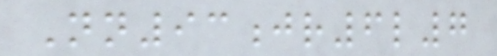Nn93jr6l7
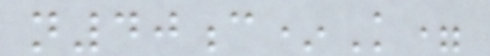n40c*K=
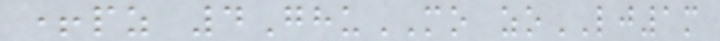+pz 4GhuMO zoLJ1m
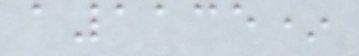a1135*
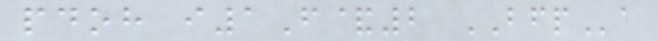pdoh i1F&2 BFPa
